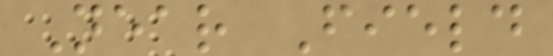Near Field
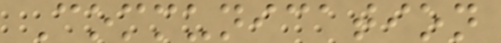Communication
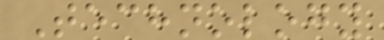Technology
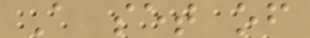A set of
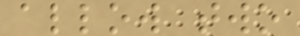allow two
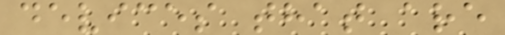devices that are
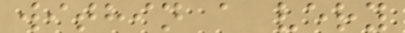within a very
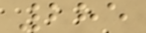285
